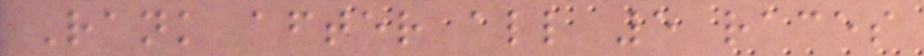Rank after all 5 races
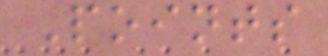Points
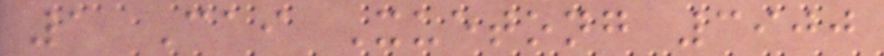1 Cai Xuetong 3900
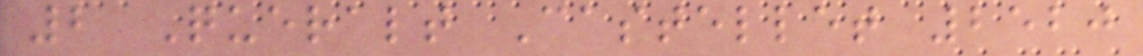2 Queralt Castellet 2520
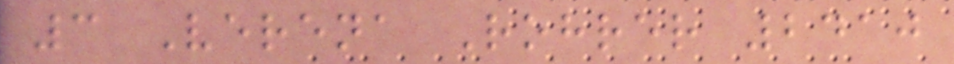3 Verena Rohrer 2410
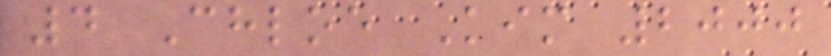4 Chloe Kim 2000
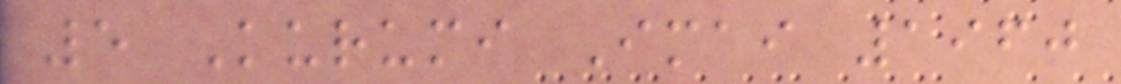5 Kurumi Imai 1960
